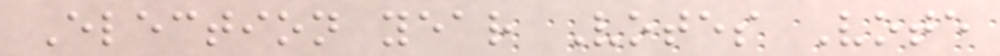Election year Votes Vote
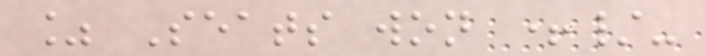% Seats won +/-
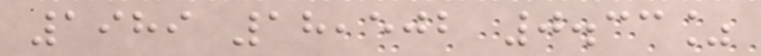1989 18,502 0.33%
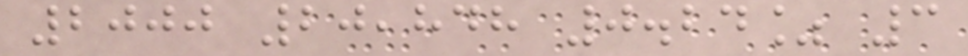2000 20,848 0.24% 3
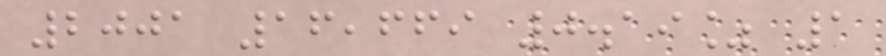2001 16,669 0.19% 1
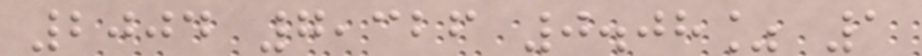2004 7,326 0.08% 1
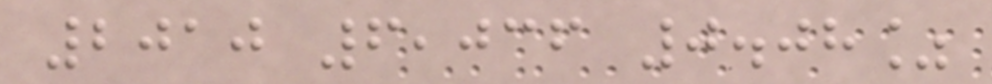2010 6,036 0.08%
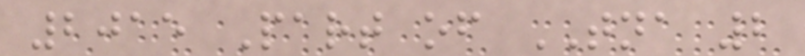2015 Part of TNA 2
